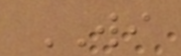WI
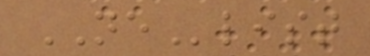NElist
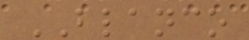BLANCO
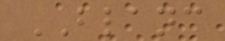BLANC
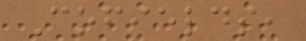Cofields,
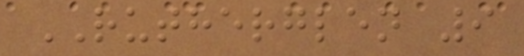RUTHERGLEN 9
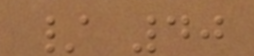/ 40
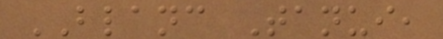BLANC Tanui,
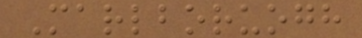Marlboruogh
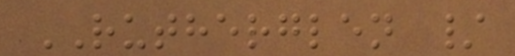RUTHERGLEN /
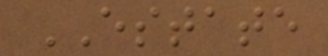ESTATE
